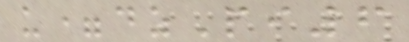u=dzPi6
